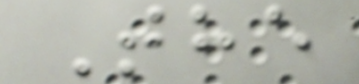The
